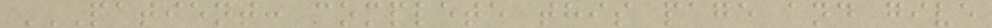PATIENT: COMPLETE THIS PAGE AND GIVE
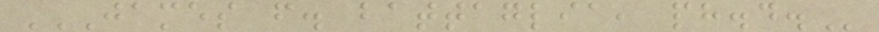JAMES F. BATTAGLIA, PH.D.
